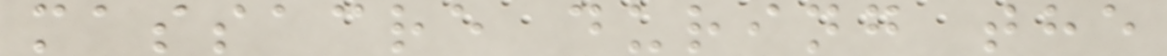massacre during the
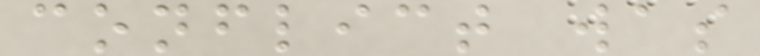conflict was
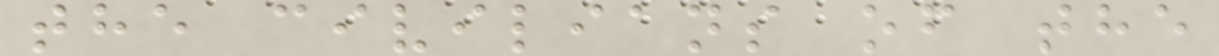the civilians of the
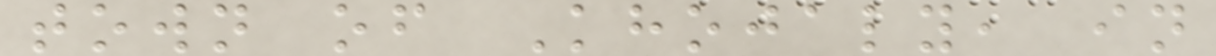town of Khojaly, in
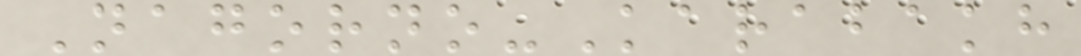Nagorno-Karabakh
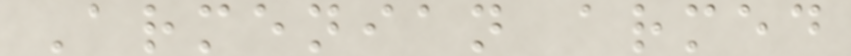Armenian armed
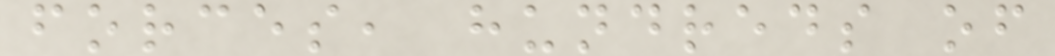forces, hundreds of
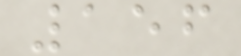156
